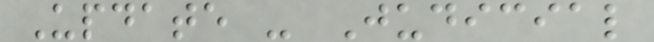Update - Judicial
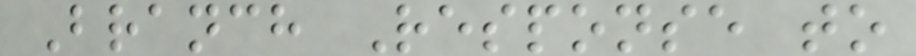Branch Response to
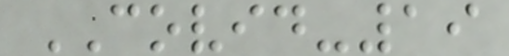COVID-19
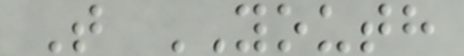T YOUTH
